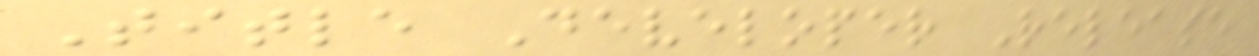Title Developer Release
